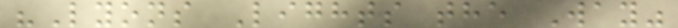"Lyons Lights the Way"
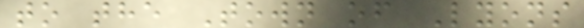to the Town of Lyons
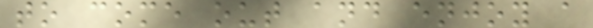to come out and enjoy a
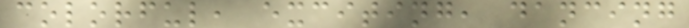colorful, exciting, dancing
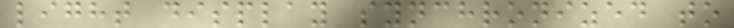light display synchronized to
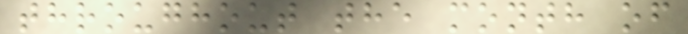throughout the month of
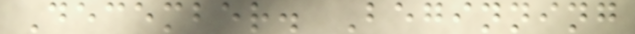December. Beginning
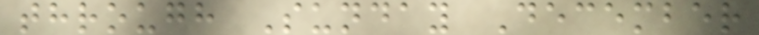through Sunday December
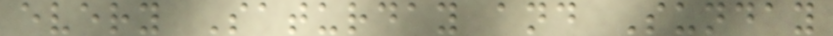every Saturday and Sunday
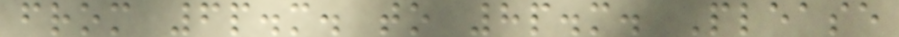from 6p.m. to 8p.m. Please
